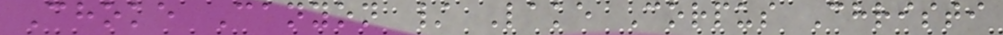Choke Canyon / Lake Corpus Christi
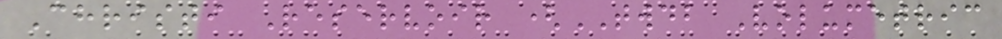Christi Reservoir (TWDB Volumetric
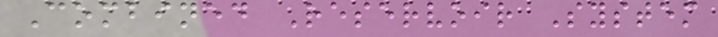Combined Reservoir System
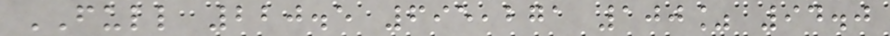FULL 220.5 695,271 100% 94.0
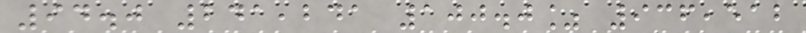94.0 241,241 100.0% 936,512
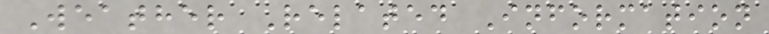Weather Related Information
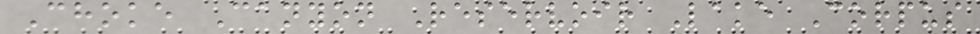Choke Canyon Reservoir Lake Corpus
